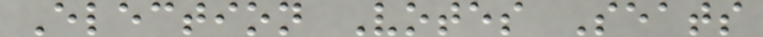Election Votes Seats
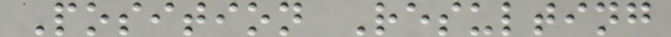Position Resulting
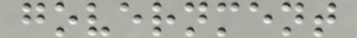government
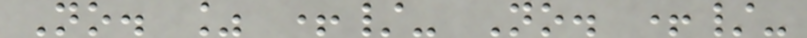No. % +/- No. +/-
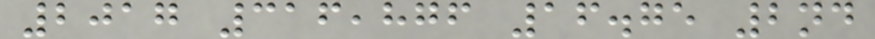2017 316,876 16.75 2nd
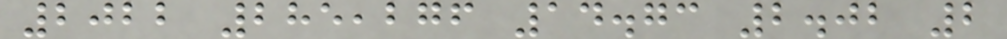2022 285,276 14.73 2.02 2
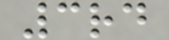3rd
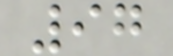97
